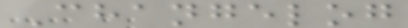Changelog
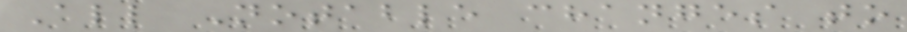All Notable changes to
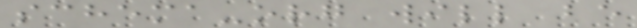schema-org will be
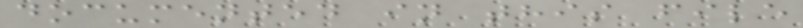documented in this file
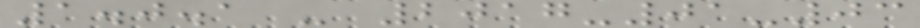1.0.1 - 2017-01-03
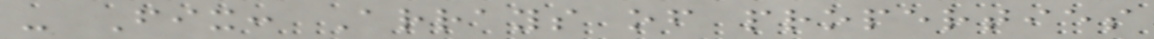- Fix: Arrays of properties
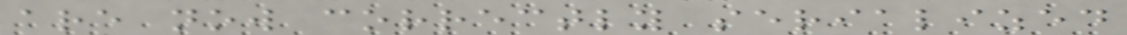are now correctly serialized
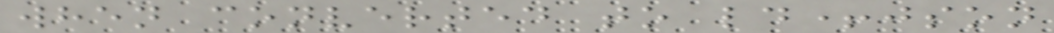when converted to ld+json
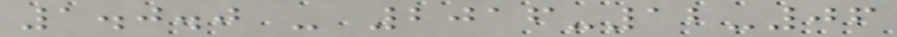1.0.0 - 2016-12-06
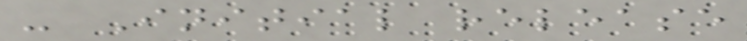- Initial release
